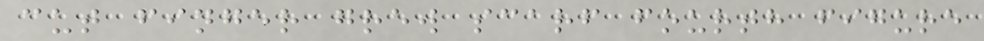cut finger grew scarf fourth figure
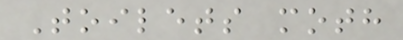Toilets moth
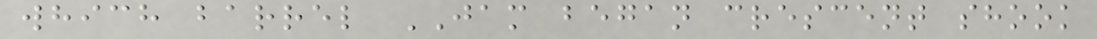which barrel JAM began crescent shook
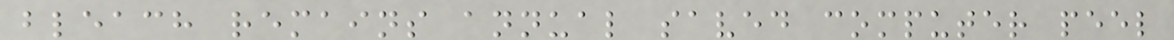bleach remains annual saved computer peel
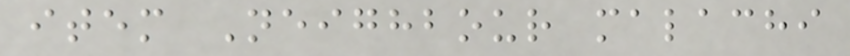item Neighbour malachi
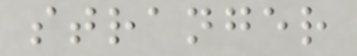stranger
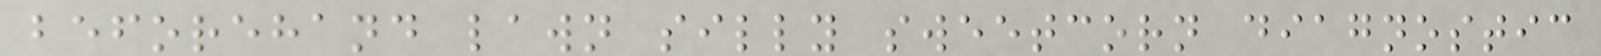beforehand lawn silly sweetcorn diagnostic
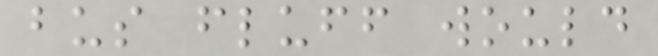bus fluff would
